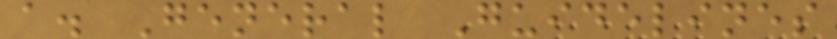a. General Guidelines
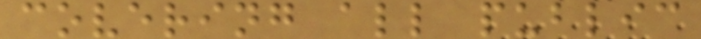covering all public
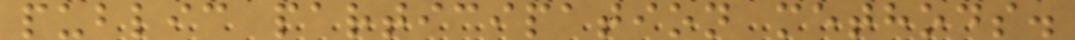public participation methods.
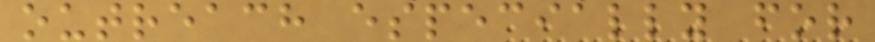outreach especially for
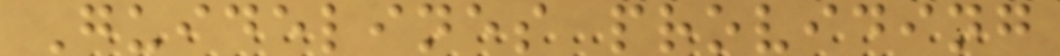Guidelines providing
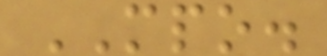MPO.
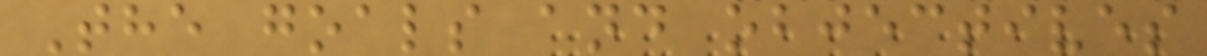The goals and objectives
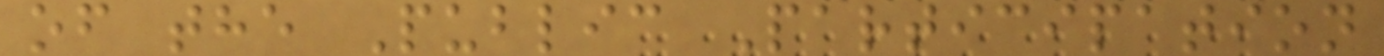of the Public Participation
